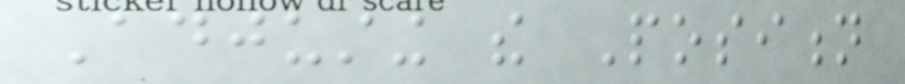Adjusting the Position
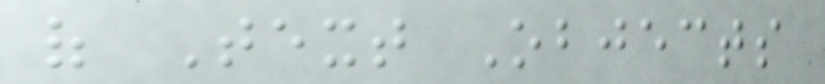of Text Objects
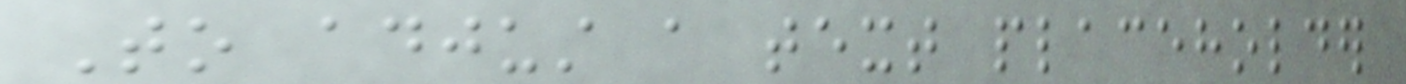To adjust a text placeholder
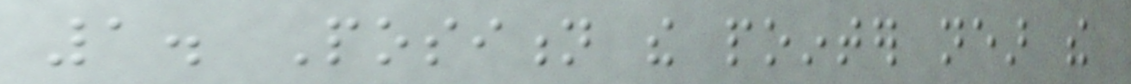1. Position the pointer near the
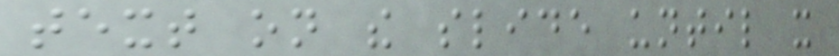text on the slide until it
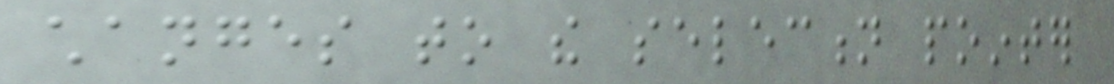changes to the selection pointer
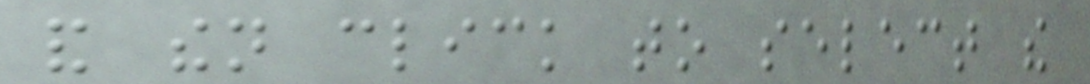and then click to select the
